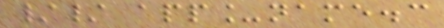// app_name.c
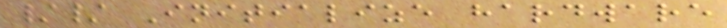// Initialize hardware
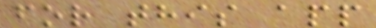for this app
